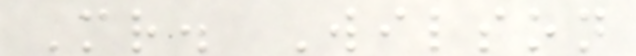Mr. Wilson
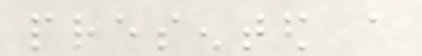presented a
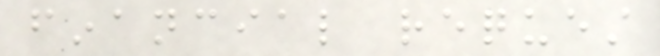financial request
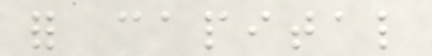for capital
